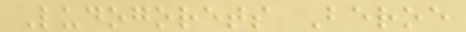Ludogorets Beroe
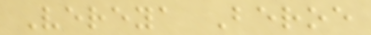Vereya Beroe
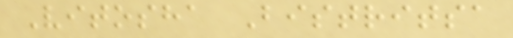Vitosha Bistritsa
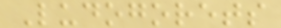Ludogorets
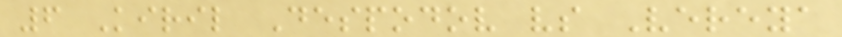6 Kiril Despodov vs Vereya
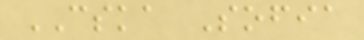CSKA Sofia
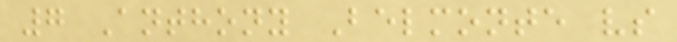7 Anthony Belmonte vs
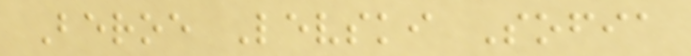Beroe Levski Sofia
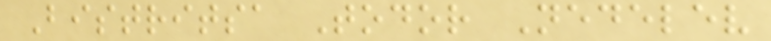Bistritsa Todor Nedelev
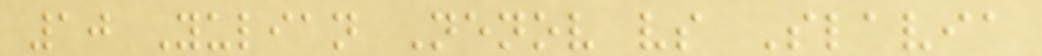10 Yulian Nenov vs Slavia
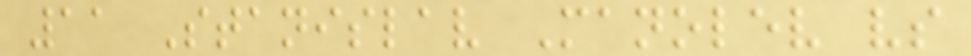11 Stanislav Manolev vs
